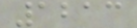1213
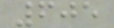605
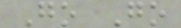Go Go
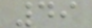49
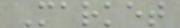Market
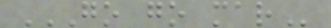GO GO MAR
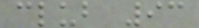club 93
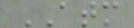ATM
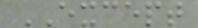EXCEPT
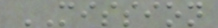MISSION
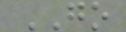GO
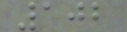102
